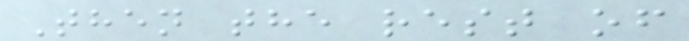Then the rest of
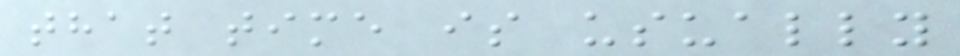that time is usually
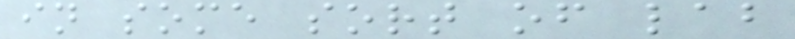in some sort of lab
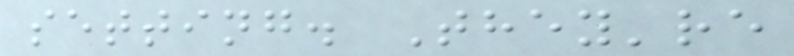setting. They're
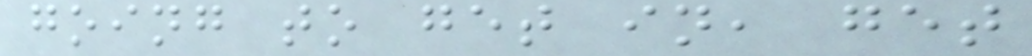going to get in, get
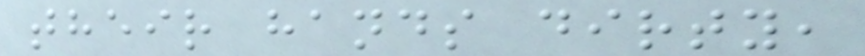their hands dirty,
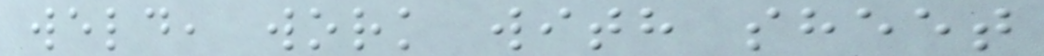weld, work with sheet
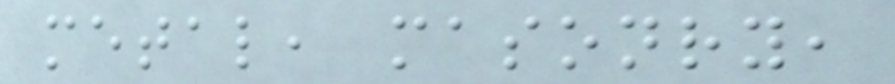metal, masonry,
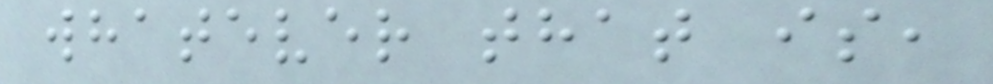whatever that is,
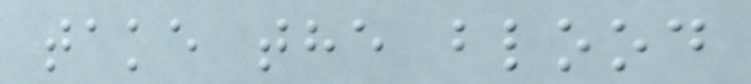take the blood
